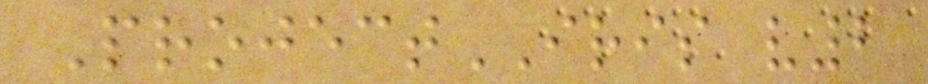ProjectIRIS v2
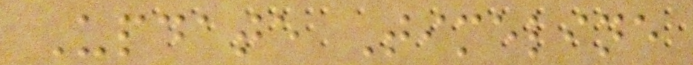Update Timeline
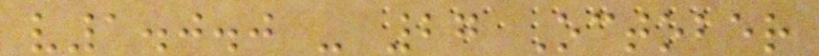v1.0.0 - 27 October
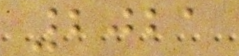2021
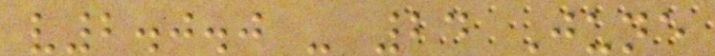v2.0.0 - 24 June
